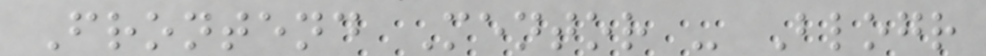Frontend Mentor - Blogr
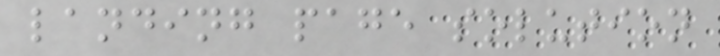landing page solution
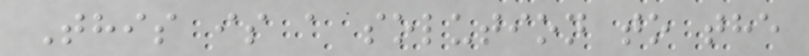This is a solution to the
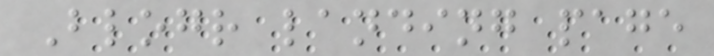Blogr landing page
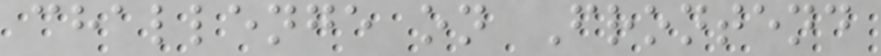challenge on Frontend
